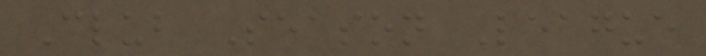Club Season League
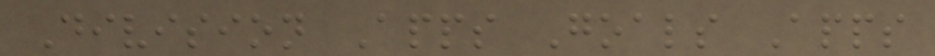Division Apps Goals Apps
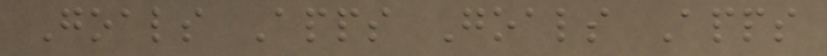Goals Apps Goals Apps
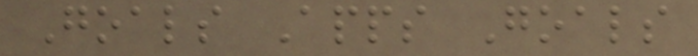Goals Apps Goals
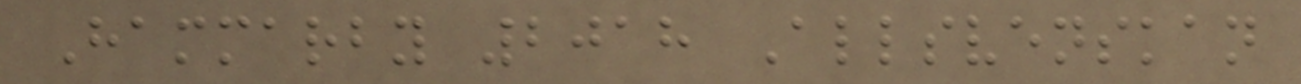Hammarby 2018 Allsvenskan
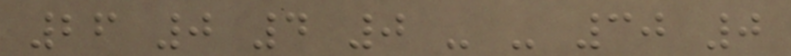26 0 4 0 - - 30 0
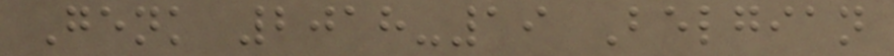Genk 2018-19 Belgian
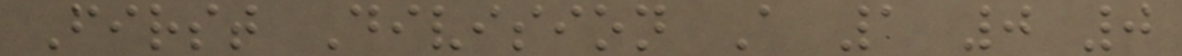First Division A 1 0 0
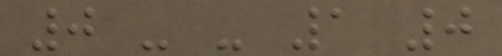0 - - 1 0
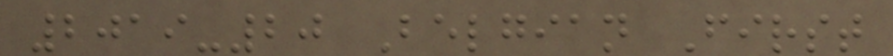2019-20 Belgian First
